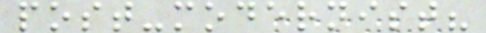post-modernist?
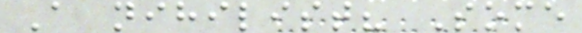A nihilist? Some
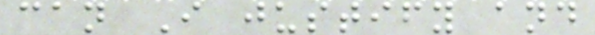can I justify and
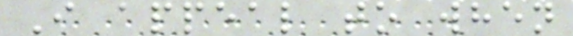I appeal to when
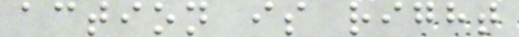action is right
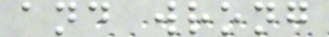and wrong
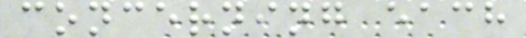concerning each
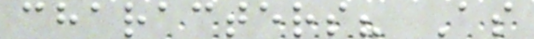characters? As
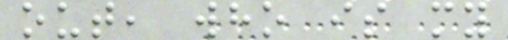out, who is my
